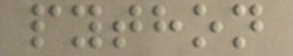python
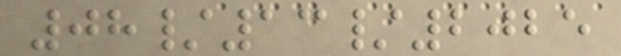08/13/2025
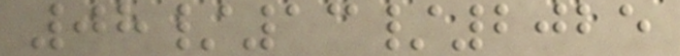08/13/2025
